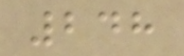248
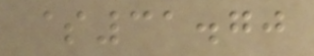$31.70
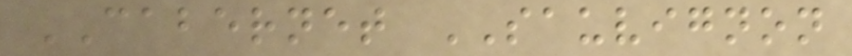CABERNET SAUVIGNON
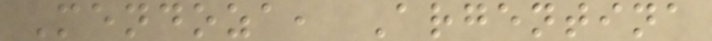Mendoza, Argentina
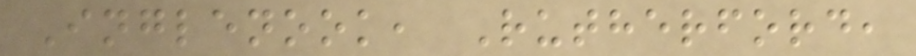Inglenook, Rutherford,
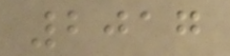2017
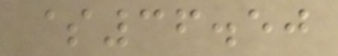$36.50
